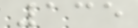135
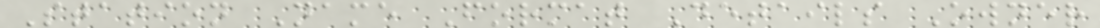Station Name Format Details Owner
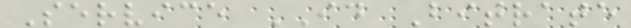Service ID Bitrate
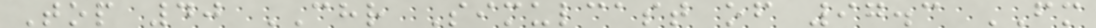Top 40 CHR Simulcast of 97.3 FM
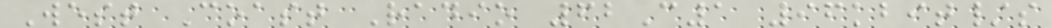West Coast Radio 62C1 96kbit/s
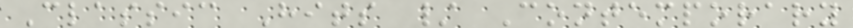Classic Hits / Contemporary
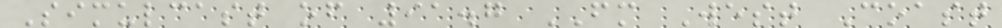Simulcast of 91.7 FM West Coast
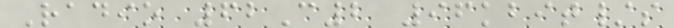Radio 62C2 96kbit/s
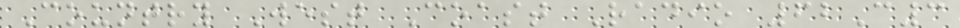Country West Coast Radio 62C3
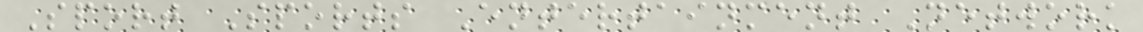Sport Sports Entertainment Network
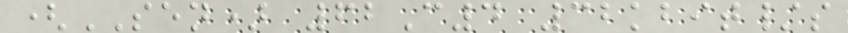(SEN) 62C4 32kbit/s
